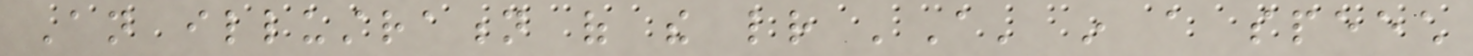An illustration of the letter 'A' in a speech
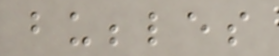bubbles
